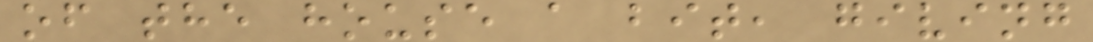of the house a bit, giving
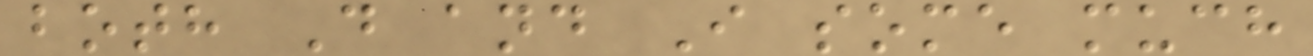both D and I some much
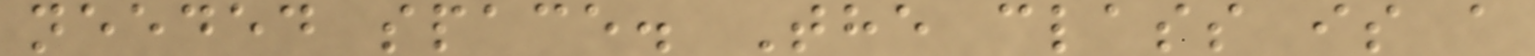needed space. The class is a
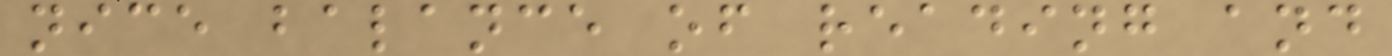nice balance of reading and
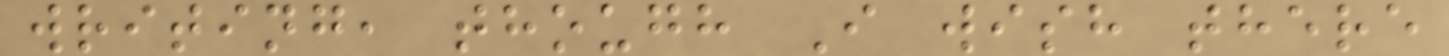writing, though I wish there
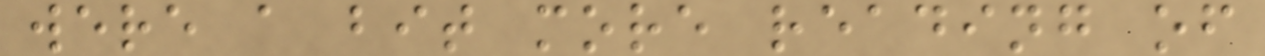were a bit more reading of
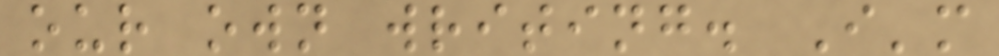our own writing. I'm
